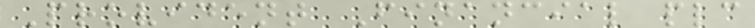Provident Financial plc
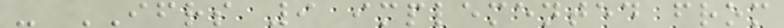- IFRS 9 implemented from
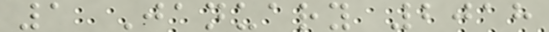1 January 2018
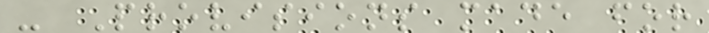- Provisions made for
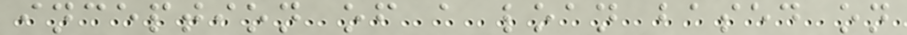inception of a loan based on
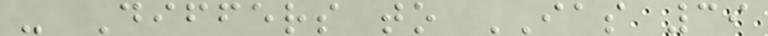- Differs to IAS 39
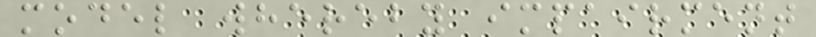model whereby impairment
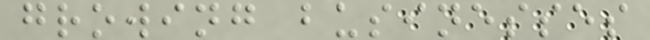growing businesses
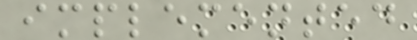implemented
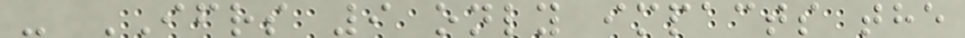- IFRS 9 only impacts the
